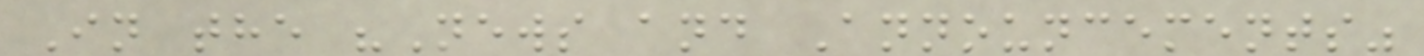In the "News and Announcements"
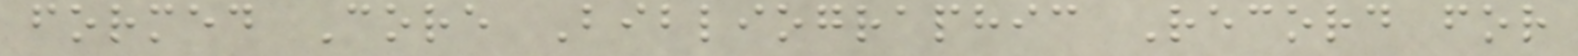formed Core Bibliographic Record for
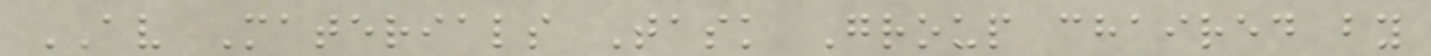AV Materials Task Group chaired by
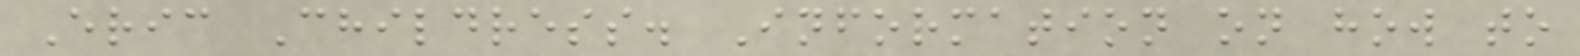Eric Childress. Information on how to
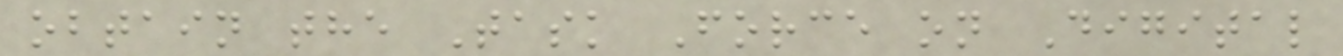obtain the Task Force on Digital
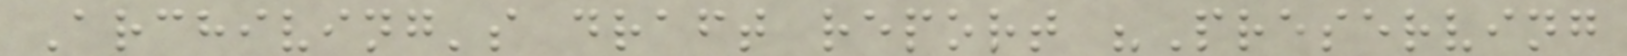Archiving's draft report "Preserving
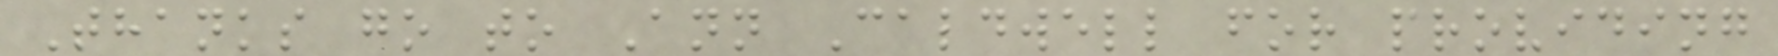Thanks go to Ann Caldwell for providing
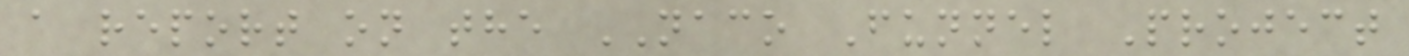a report on the NACO Funnel Project
